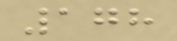178
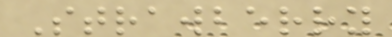Strawberry
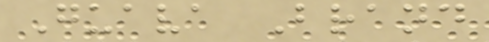Guava Brand
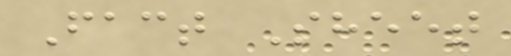Fact Sheet
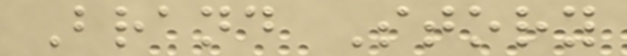Brand Story
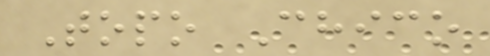Topo Chico
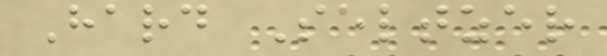Hard Seltzer
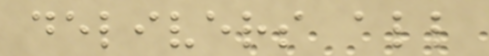delivers all
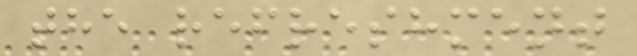the refreshment
